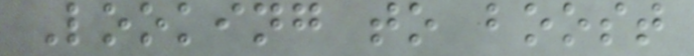Looking to boost
